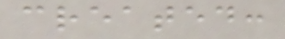created:
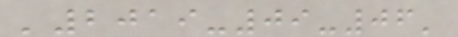'2019-09-06'
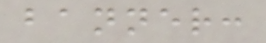banner:
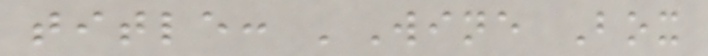title: 'Wine Box
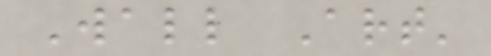Wall Art'
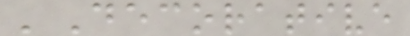'Decorative
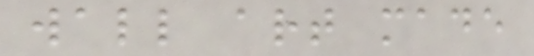wall art made
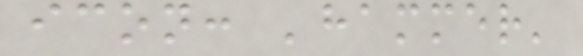icon: 'hammer'
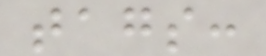tags:
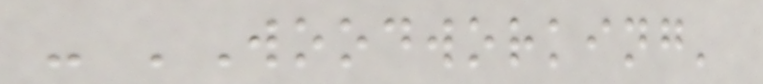- 'Woodworking'
